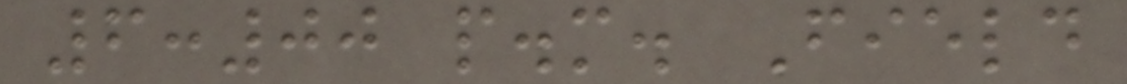6:00 p.m. Field
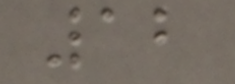12
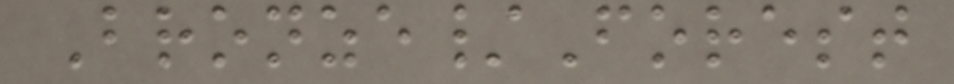Bronze/Forest
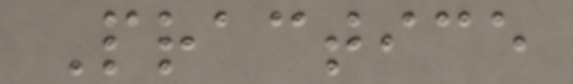Practice
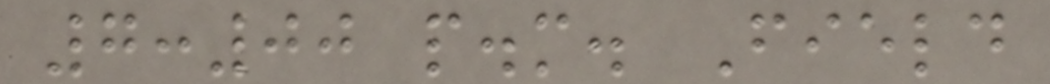7:00 p.m. Field
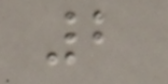2
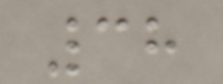38
